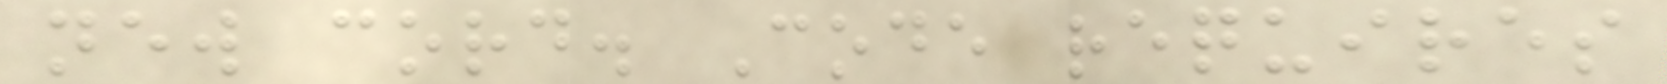new cord. Code requires
